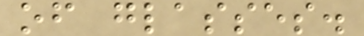of glasses.
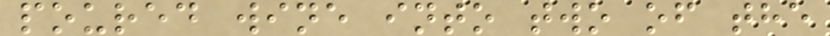poured wine into two of the
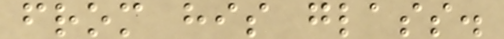from his glass.
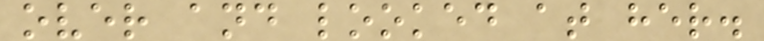over and looked at her.
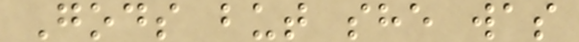Gods but she was
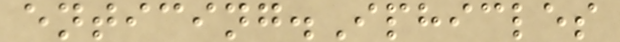enticing.Iphicles
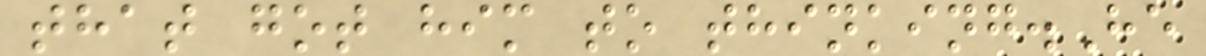that got him to thinking.He
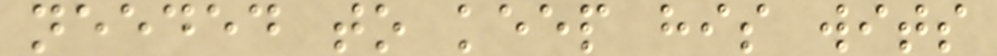needed to keep his wits
